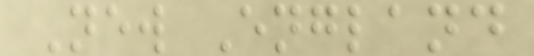New England
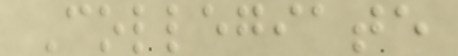Collegiate
